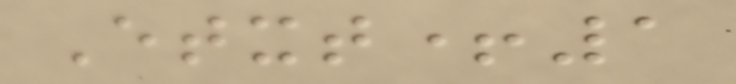Etxt+1
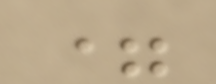=
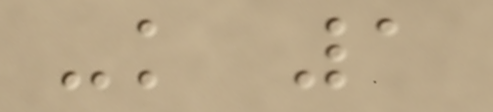-k 1
